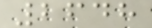2648
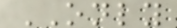ONLY
